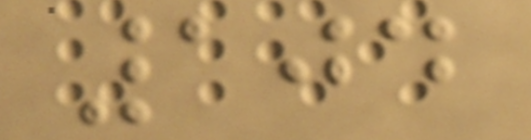104
